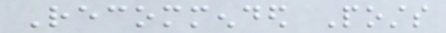Recommended Posts
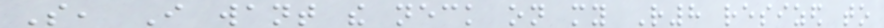So, I want the neck on my R8 resized to
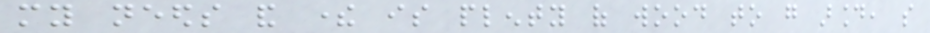my needs and there is plenty of wood to go around, so
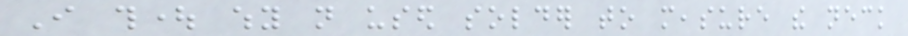I thought why not used solder to measure the neck
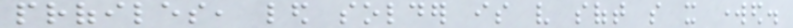profiles, led solder is very soft so it worked.
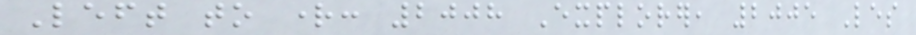Left to right: 2008 Explorer, 2005 Les
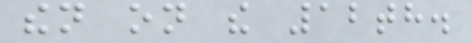then on the 12th.
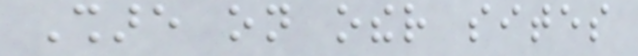Share on other sites
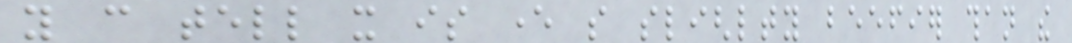you can tell it is ever so slighlty beefier than the
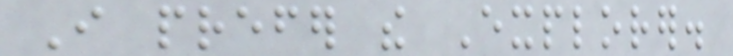I prefer the Explorer.
